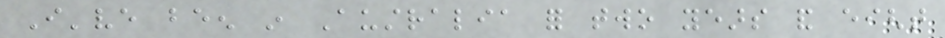I've been in Australia for two years and eight
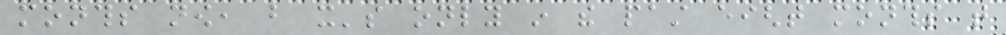months now, but it's only in the past eight months that
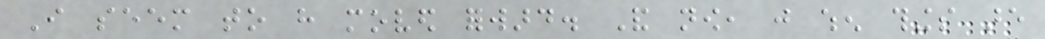I seem to have moved forward. And now, just when things are
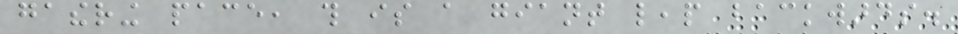gathering pace, this is a giant leap backwards.
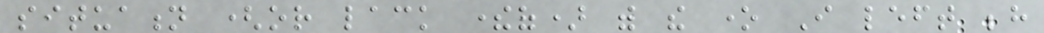situation (or lack thereof) with the one I left behind
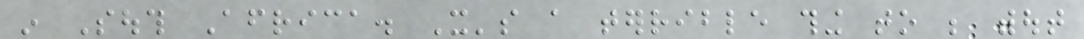in South Africa. It's a terrible thing to be without
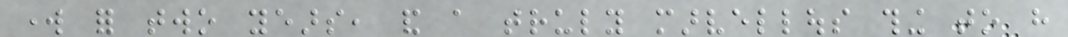work for two years, and a truly marvellous thing to have
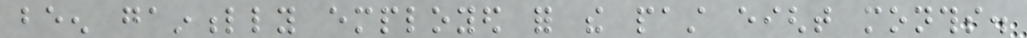been gainfully employed for the past eight months.
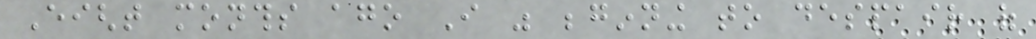Eight months ago I was beginning to despair of
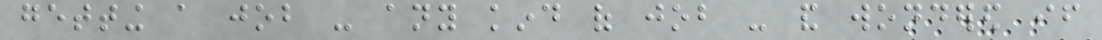getting a job - any kind of job - and wondered if
